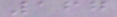167
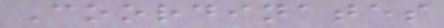Coordinates
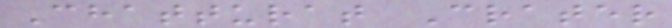Chatturat Crater
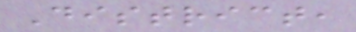District,
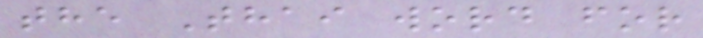the Thai word for
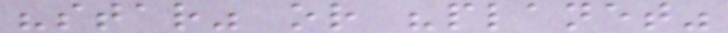"star" or "planet"
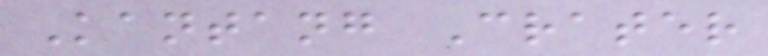Kantang Crater
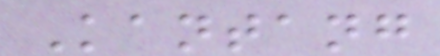Kantang
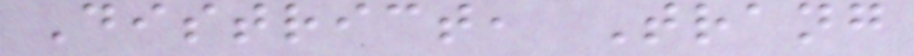District, Trang
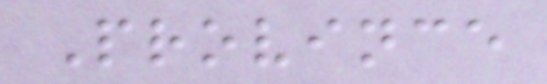Province
